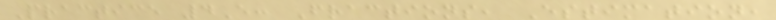Practice 4E: Fractions, Estimation,
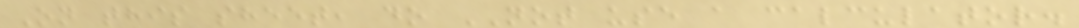On this sheet, do NOT use a calculator.
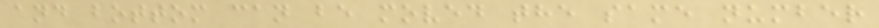and bottom can be moved the same number
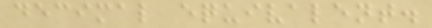decimal equivalent.
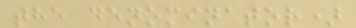the denominator)
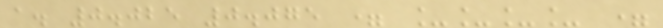a. 0.025 0.075 = ____ =
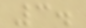3.
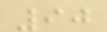90
